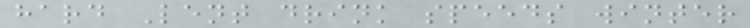hard Lent drink speeds winter
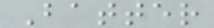Batter
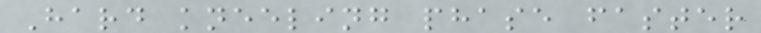Hard kneeling phase faster
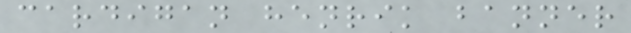cardigan henrik banner
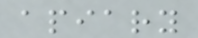apiary
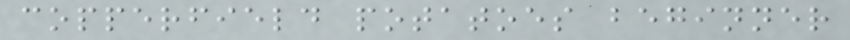copperfield potatoes beginner
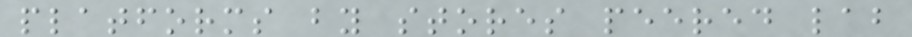platforms by stores peered lab
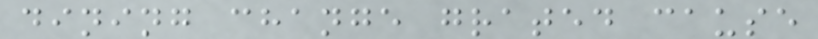dining change grated cause
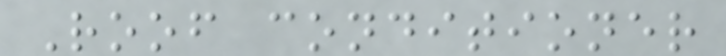Roof conditioner
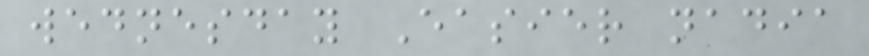wednesday Easier nadia
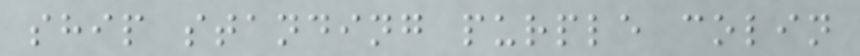ship standing purple colin
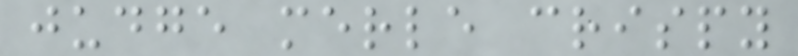judge merle crispy
